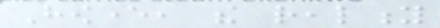However, the reality
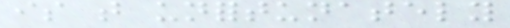is that unfortunately
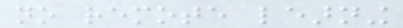no remote learning
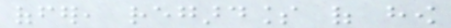offer, regardless of how
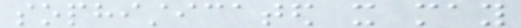sophisticated it may
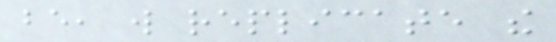be, will replicate the
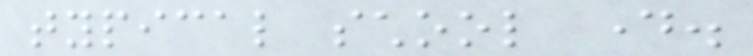typical school day.
